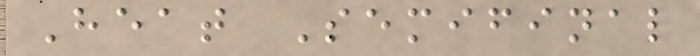Heat Semifinal
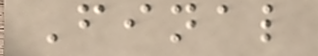Final
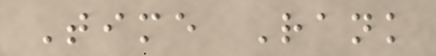Time Rank
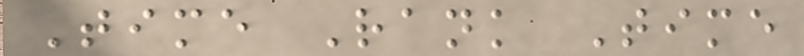Time Rank Time
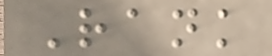Rank
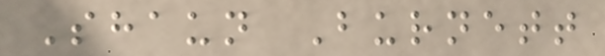Shaun Burnett
